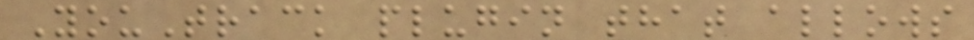YouTrack plugin that allows
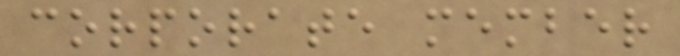corporate member
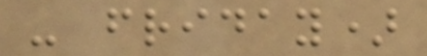- friday)
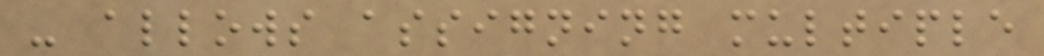- allows assigning multiple
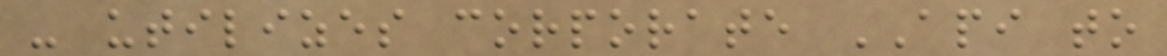- utilizes corporate API to
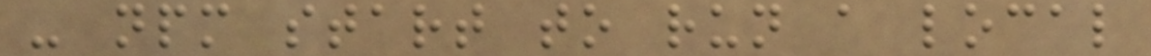- npm start to run a local
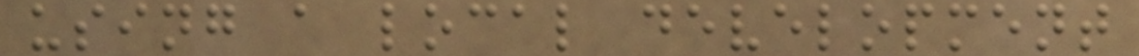using a local development
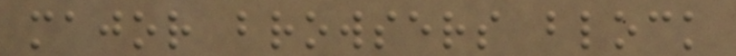major browsers block
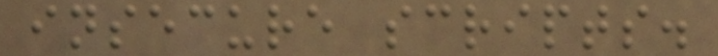insecure scripts.
